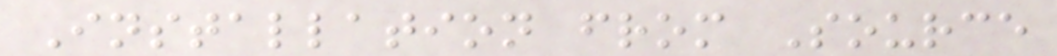Installation from Source
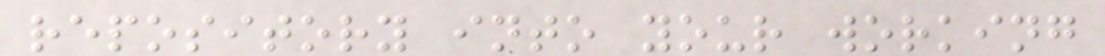repository into your working
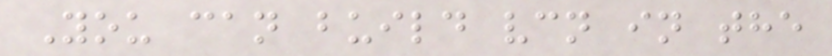You can build vcn in the
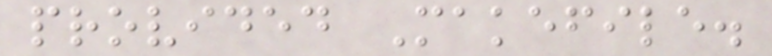provided Makefile.
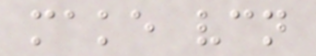make vcn
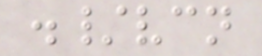./vcn
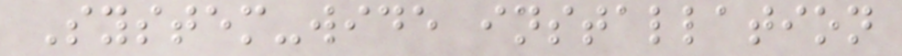System-wide installation
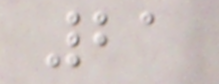21
